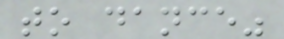to dance"
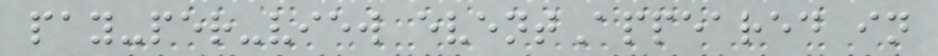pay-per-view eventAppeared in
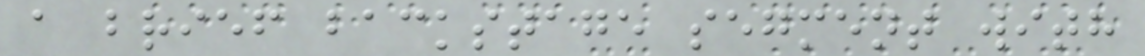a brief backstage segment with
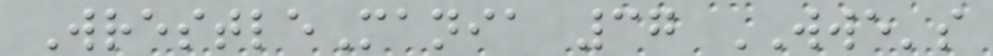WrestleMania 37 WWE's
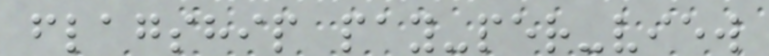flagship pay-per-view
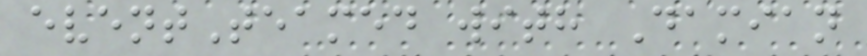eventTeamed with Damian
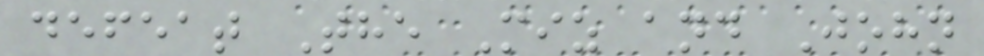defeat The Miz and John
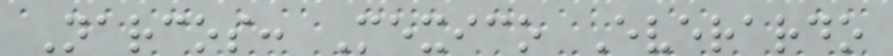Narcos: Mexico Everardo
